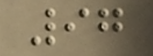97
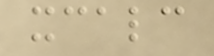xcalc
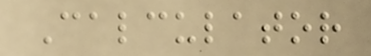Calculator
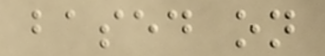based on
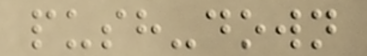push-down
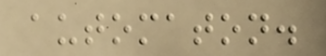automaton.
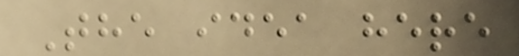The idea here
